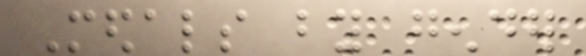Medals by gender
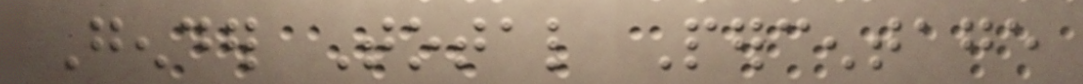Gender Total Percentage
